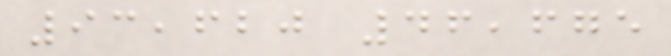93,620 46,675
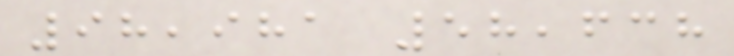98,981 58,638
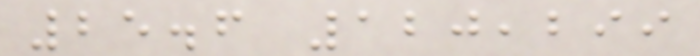25.6 120,299
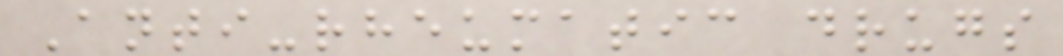Anti-rheumatic drugs
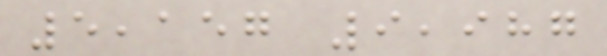5,157 9,987
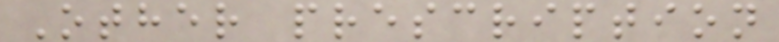Other prescription
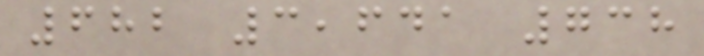682 3,641 738
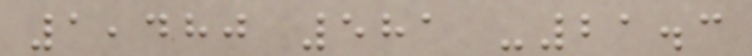1,480 581 -21.3
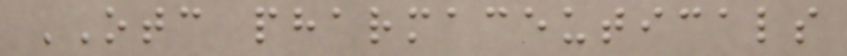OTC pharmaceuticals
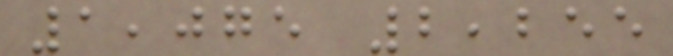1,075 2,255
